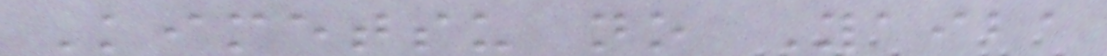Kimetsu no Yaiba
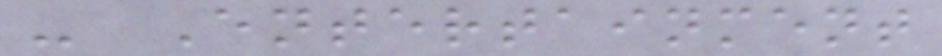- Entertainment
